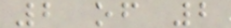2 of 2
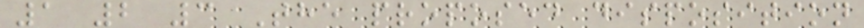1 2 3 The proposed disposition
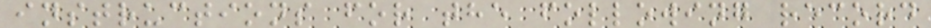instructions for the following record
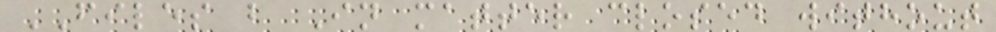FILES b In matter closed without
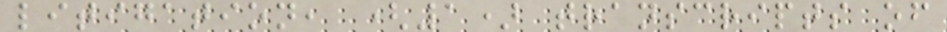litigation, (1) transcripts of
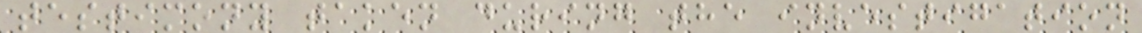testimony taken during the investigation
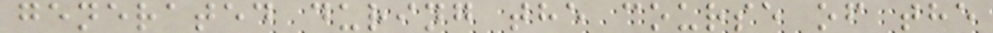generated during the course of the
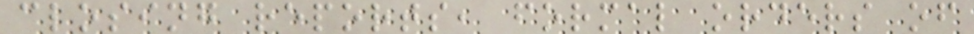closing reports, formal orders of
